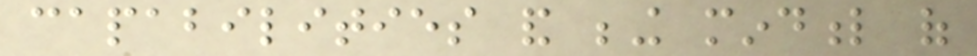capabilities and being mindful of
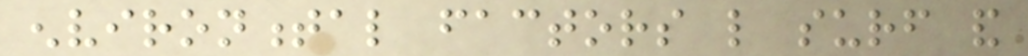environmental factors like surf and
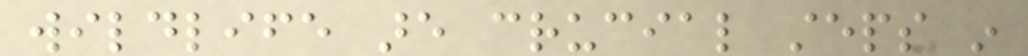wildlife are crucial steps in
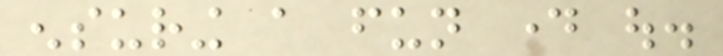ensuring a fun day out.
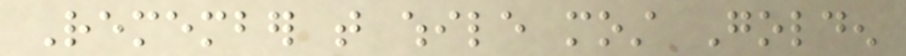Remember that while most Golden
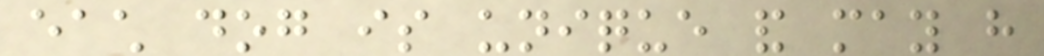each dog is unique and may have
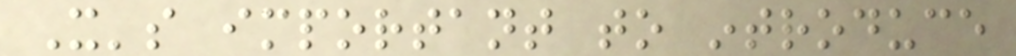It's important to introduce
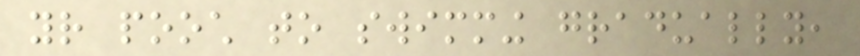your pooch to swimming gradually,
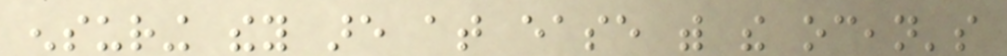ensuring they are at ease with the ocean's
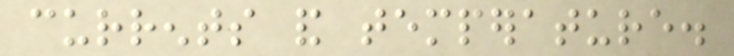currents and temperature.
